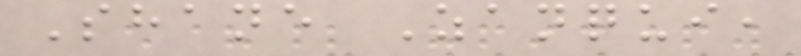Shane Zanqui,
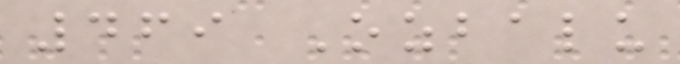469 Ozbalu
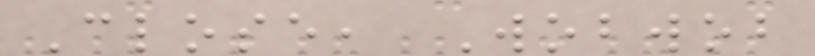Close, Wobwob
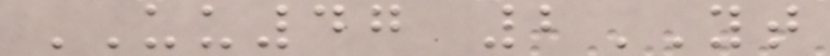UU47 2YT
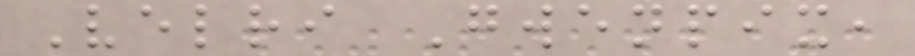Velri Gwenpix,
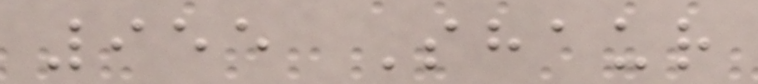955 Shaur
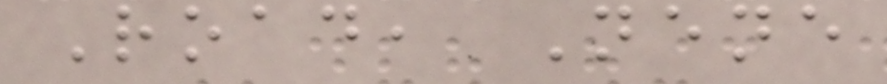Road, Nene
